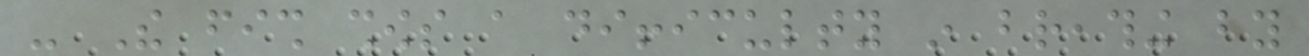- The fish shows a difficulty in breathing by
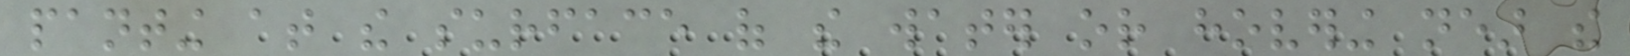panting at the surface of the water or hovering near the
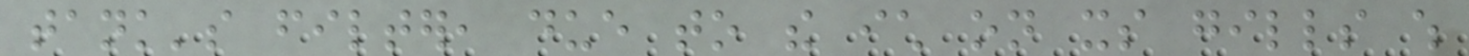tank's filter, due to the ich on its gills which
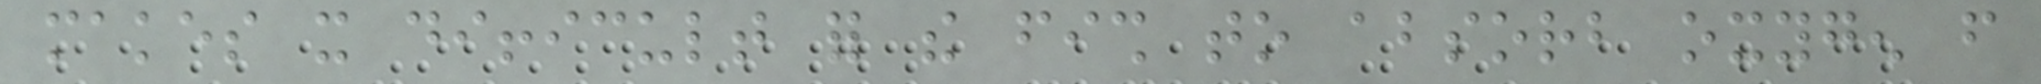makes it difficult for the fish to absorb oxygen from
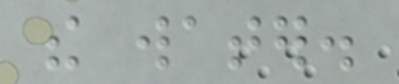the water.
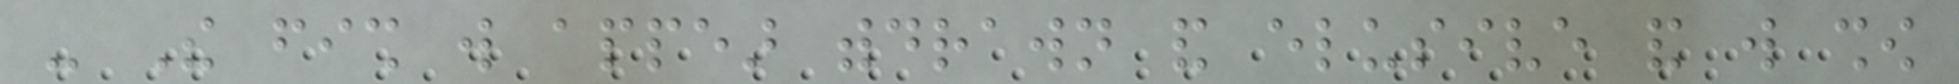- The fish will appear withdrawn and elusive and will show
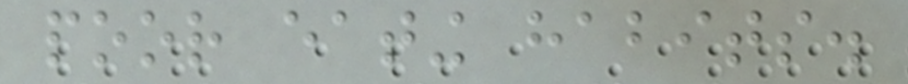poor eating habits.
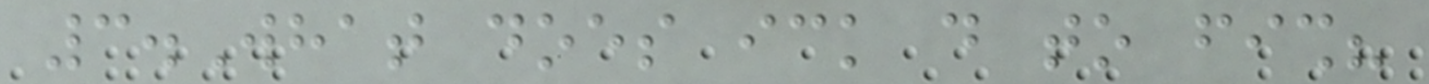3.What does ick do to fish?
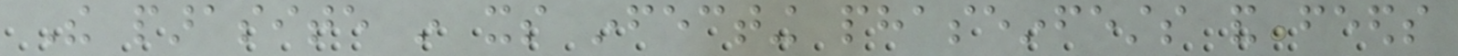The parasite in its infecting phaseinfests and feeds
